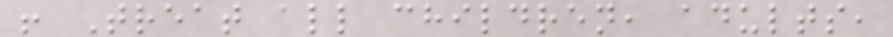! Treat all children, adults,
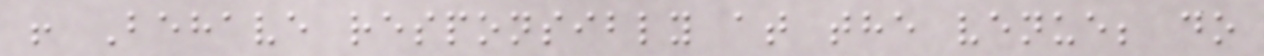! Behave responsibly at the venue; do
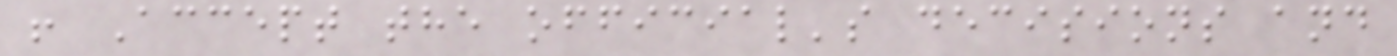! Accept the official's decisions and
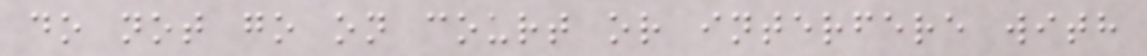do not go on court or interfere with
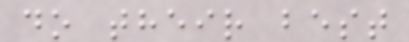do their best
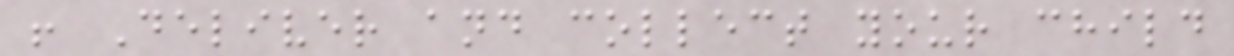! Deliver and collect your child
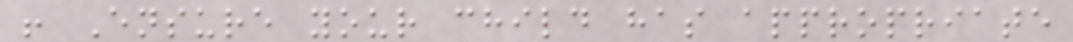! Ensure your child has appropriate
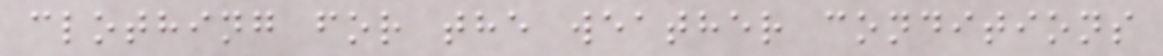clothing for the weather conditions
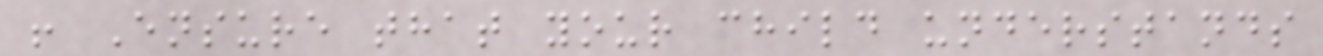! Ensure that your child understands
